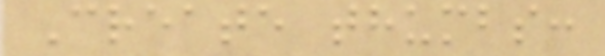Create thumbs:
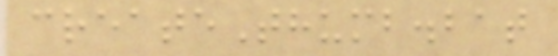createThumb.bat
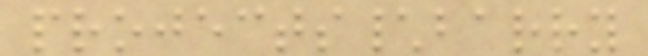projects\barry
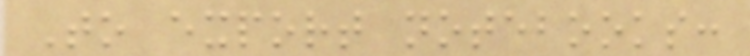To export notebooks:
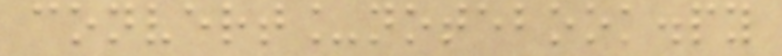convert_notebook.py
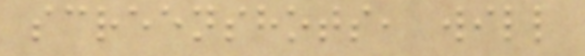screenshots, will
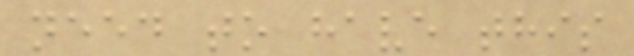need to have this
